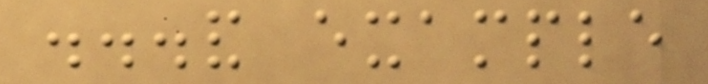...and example
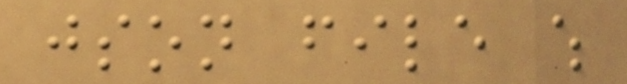json file which
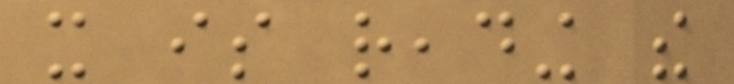it is reading the
